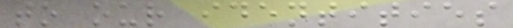to our identities
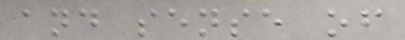and sense of
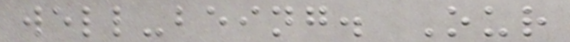well-being. Our
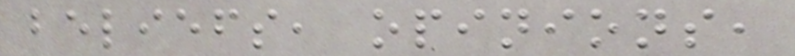beliefs, opinions,
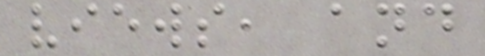views, and
